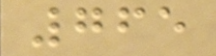765
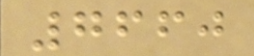7660
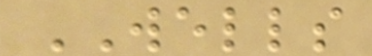WELLS
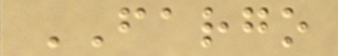FARGO
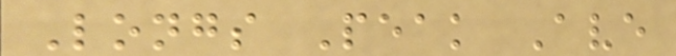Longs Peak Ave
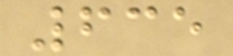635
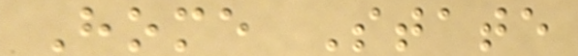Home State
